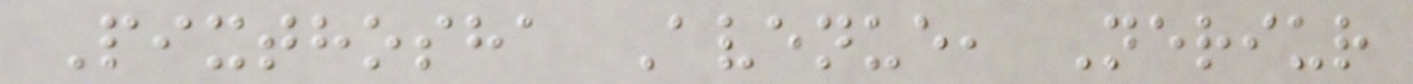Pixthosha Avenue, Neriur
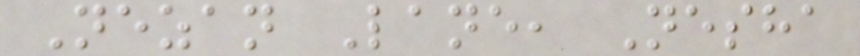Nezan Lane, Nesha
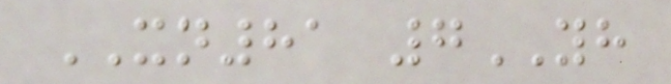XN81 7YH
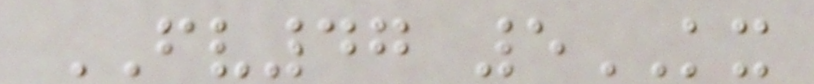FV47 5KX
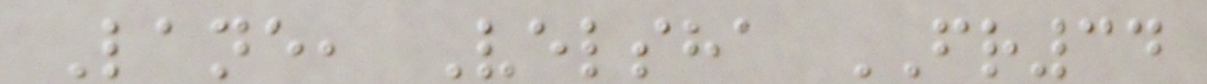Lane, Velsha FR34
